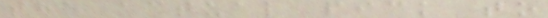the actual pick to
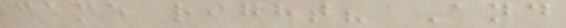came right? And
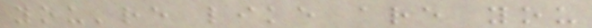you're like are you
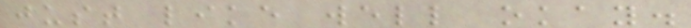just like well okay.
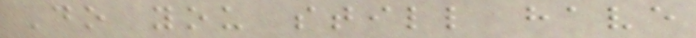Do you still have
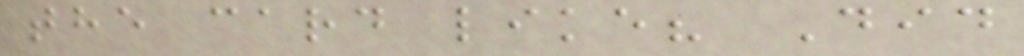the card like? Did
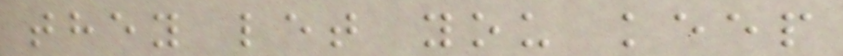they let you keep
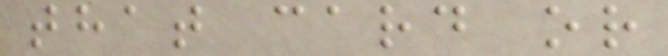that card or
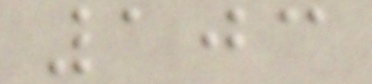103
